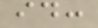id:
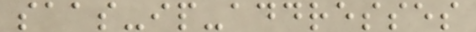saas-ip-addresses
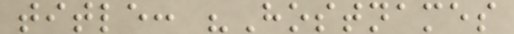title: "Hostnames
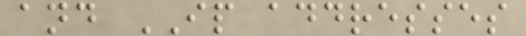and IP addresses
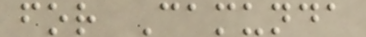for Camunda
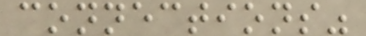connections"
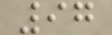97
